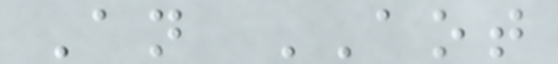An AOT
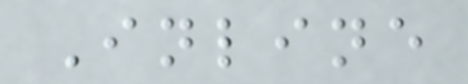Inline
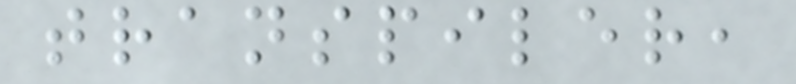transpiler,
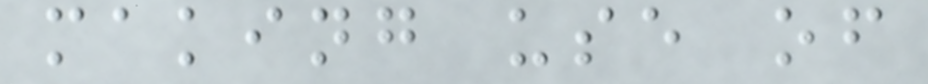making use of
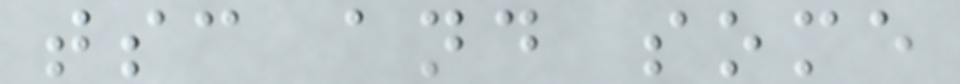tsc and some
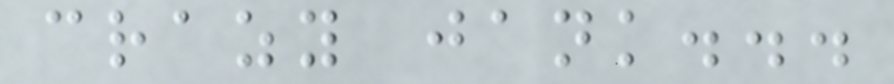crazy jank...
